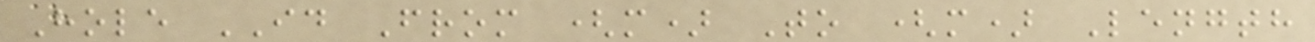Hole ID From (m) To (m) Length
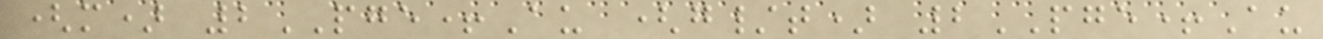(m) 2PGE+Au (g/t) 2PGE+Au
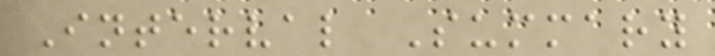Interval Summary
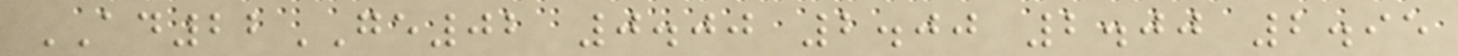AD22GE02 0.00 2.00 2.00 2.95
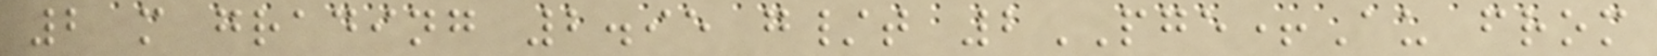2 m grading 2.95 g/t 2PGE+Au from
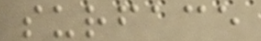surface
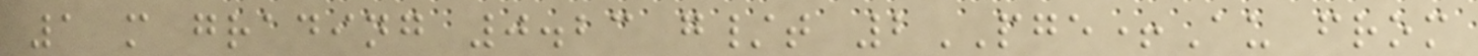1 m grading 0.23 g/t 2PGE+Au from
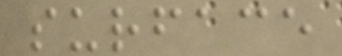surface
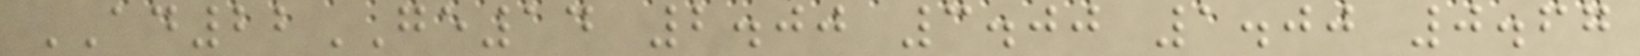AD22GE14 2.00 3.00 1.00 0.67
